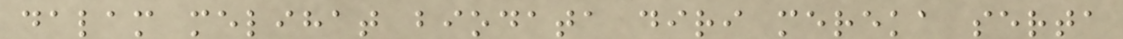dalam melihat biodata diri mereka serta
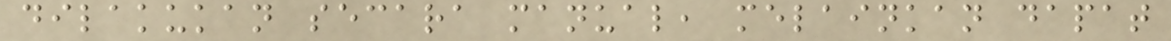dilakukan secara manual, melainkan dapat
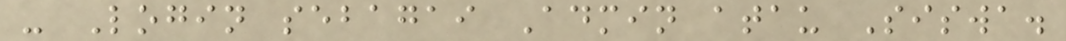- Login sebagai Admin atau Siswa.
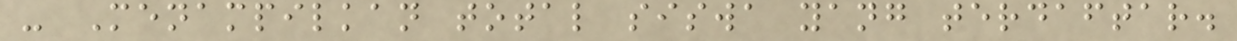- Menampilkan total siswa yang terdaftar.
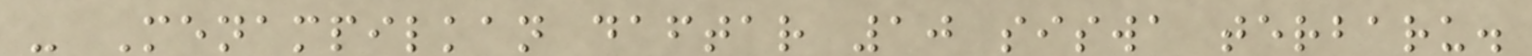- Menampilkan daftar 10 siswa terbaru.
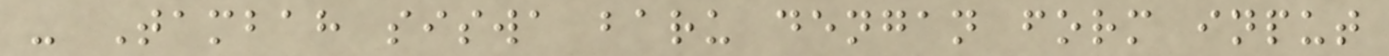- Tambah siswa baru dengan form input
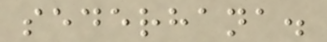sederhana.
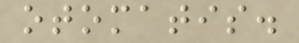otomatis.
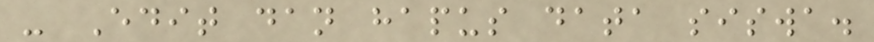- Edit dan hapus data siswa.
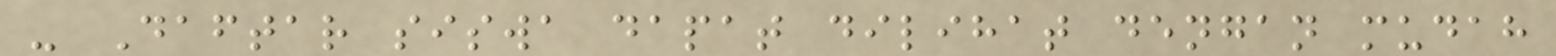- Daftar siswa dapat dilihat dengan mudah
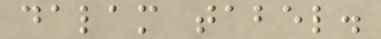dalam tabel.
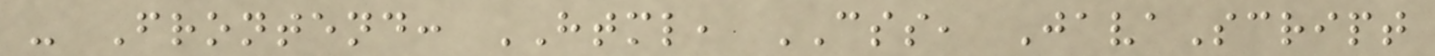- Frontend: HTML, CSS, JavaScript
